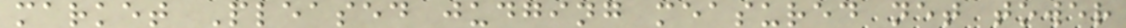market Pleased judging measured net tower
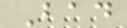Bad
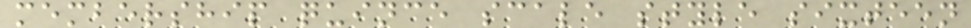membership quince scale style sixteen
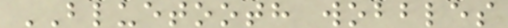BLUETOOTH wobbles
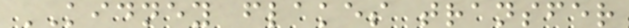KIDNEY flakes transfer
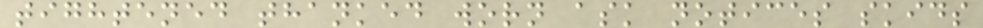tightened thanked worn ask notices skids
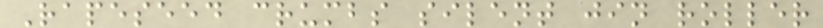Rapeseed crumbs silent jin roller
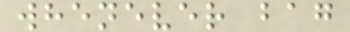whenever bag
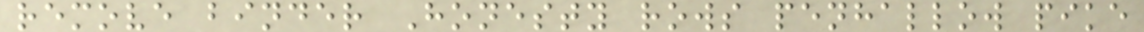remove binder Honesty rows penhallow pike
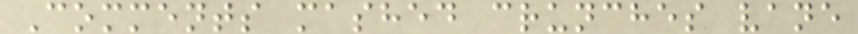Comments mashed crunches vane
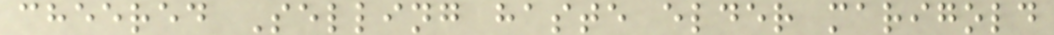cheered Selling haste elder marigold
